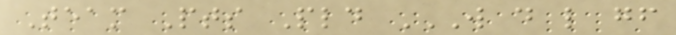Team Pts Pld W D L GF
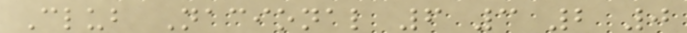Club Nacional 6 3 2 0
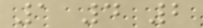1 4 2
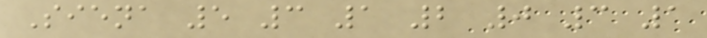Siena 5 3 1 2 0 3 1
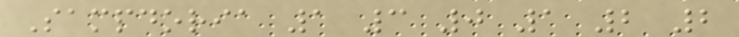Sampdoria 1 3 0 1 2 2
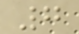7
